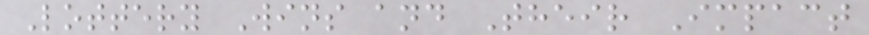Lottery Wins and Their Impact
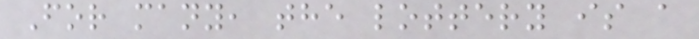For many, the lottery is a
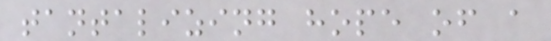tantalizing hope of a
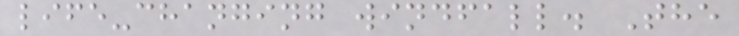life-changing windfall. The
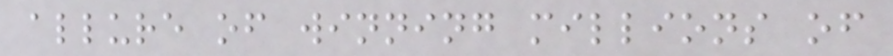allure of winning millions of
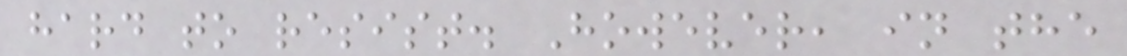hard to resist. However, in the
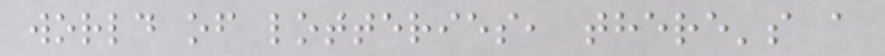world of lotteries, there's a
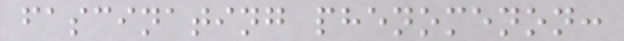fascinating phenomenon:
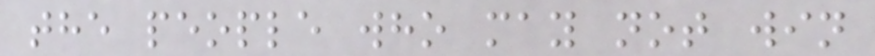the people who may not win
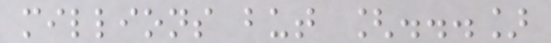millions but [...]
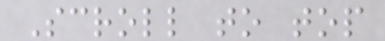Scroll to top
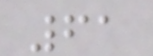61
